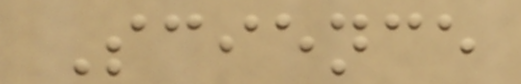Science
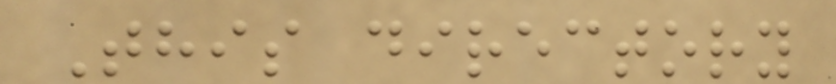This directory
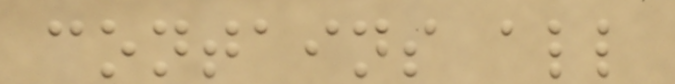contains all
